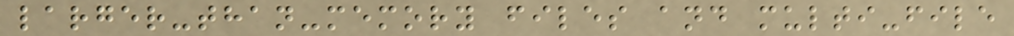larger-than-memory files and multi-file
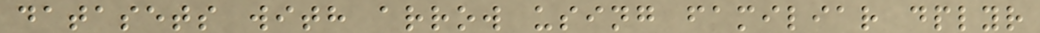datasets with arrow using familiar dplyr
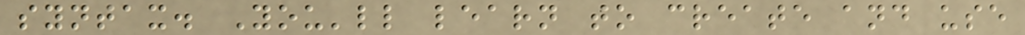syntax. You'll learn to create and use
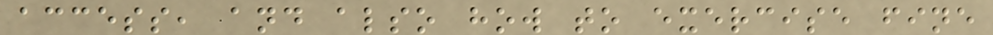access, and also how to exercise fine
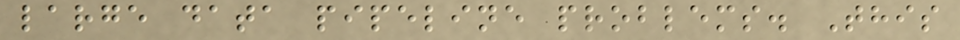large data pipeline problems. This
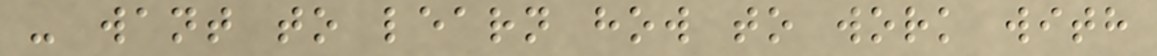- want to learn how to work with
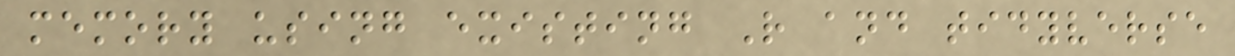memory using existing R and tidyverse
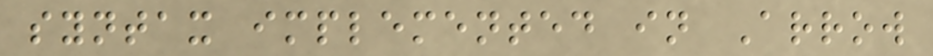syntax implemented in Arrow
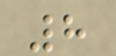8
